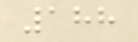188
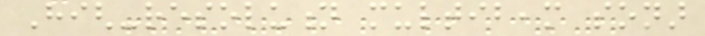High-resolution multibeam sonar
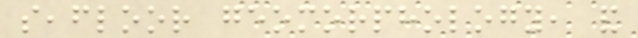seafloor geomorphology, and
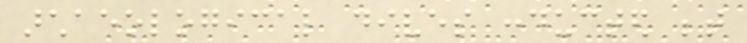archaeological dives conducted between
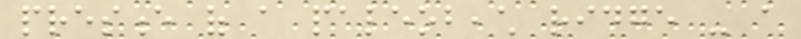presence of a paleobeach ridge - a
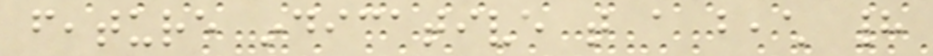feature indicative that a beach had
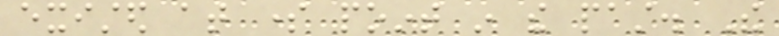existed at some point in the past. The
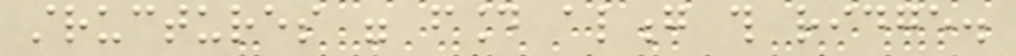structures were found along this ridge.
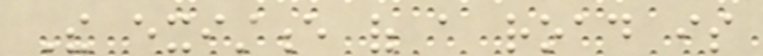The existence of a road is
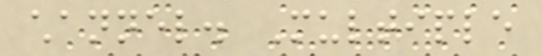channel. Multiple
